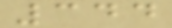344
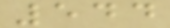544
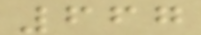667
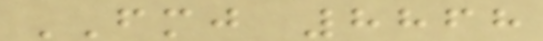FMJ 8868
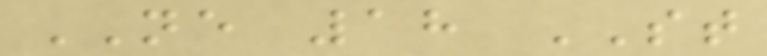NE 18 ST
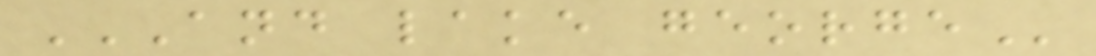AND LAKE GEORGE
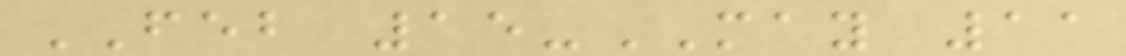FEB 15-MAY 11
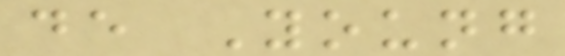de Young
